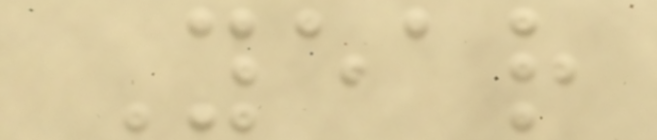Year
